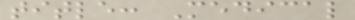title: Medical
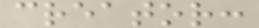creator:
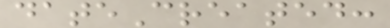dateCreated:
